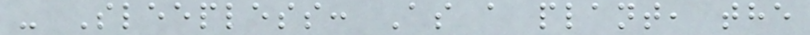- Sleepless: As a plant, the
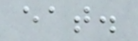eat.
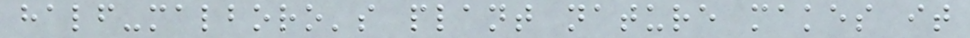half-malboro's plant nature makes it
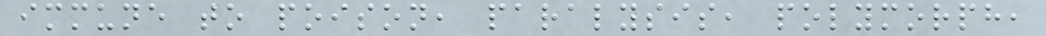immune to poison, paralysis, polymorph,
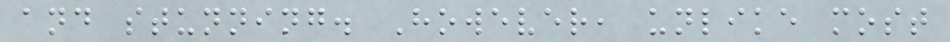and stunning. However, unlike most
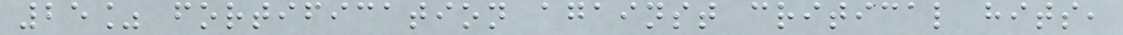25% fortification against critical hits,
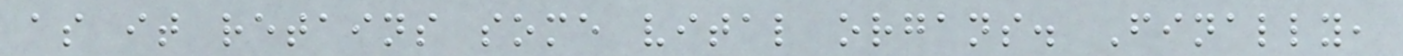as it retains some vital organs. Finally,
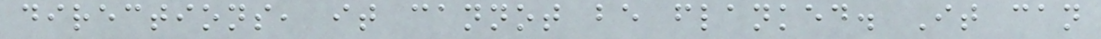directions, it cannot be flanked. It can
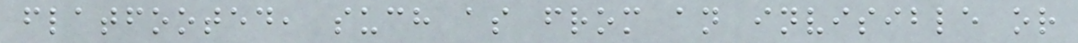flatfooted, such as from an invisible or
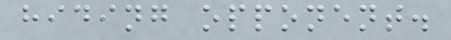hiding opponent.
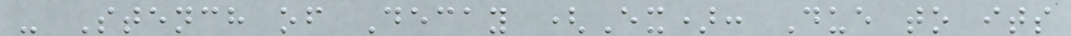- Stench of Decay (Ex): Due to its
